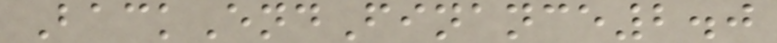BackEndFinance2.0
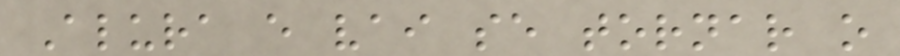Alura e vai se tornar o
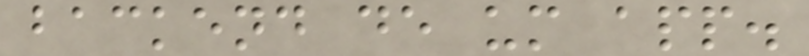backend de um app.
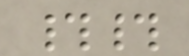##
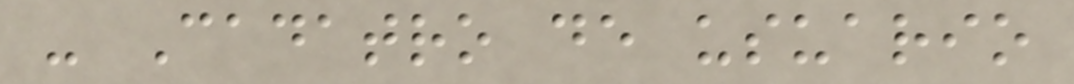- Cadatro de usuario
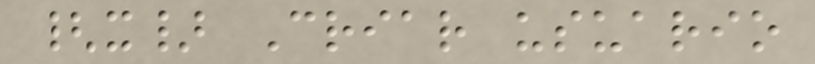{x} Criar usuario
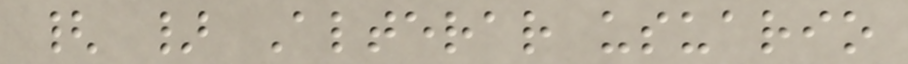{ } Alterar usuario
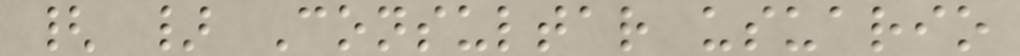{ } Consultar usuario
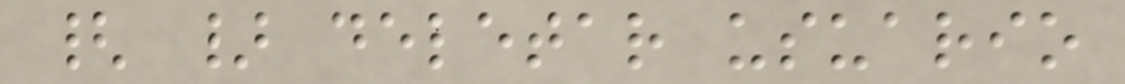{ } deletar usuario
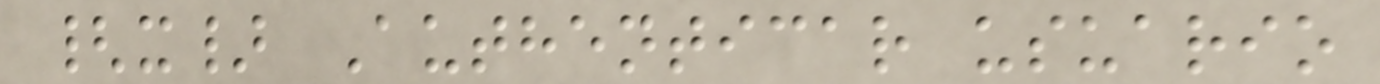{x} Authenticar usuario
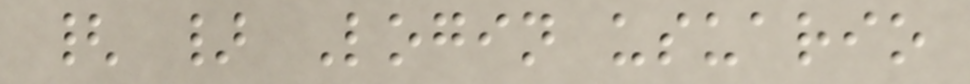{ } Login usuario
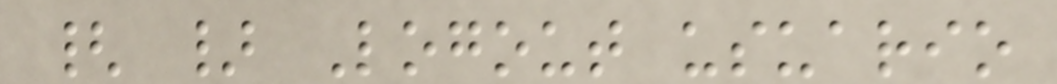{ } Logout usuario
